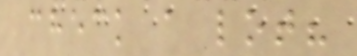check a lot?
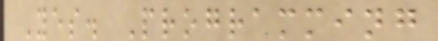Yes. Programming
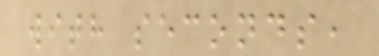with seconds,
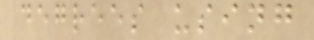degrees using
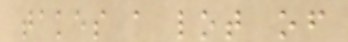takes a lot of
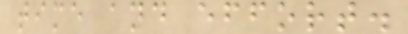time and effort.
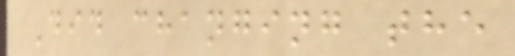Did changing the
